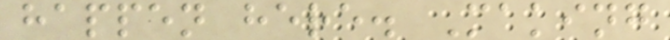happen here. Making
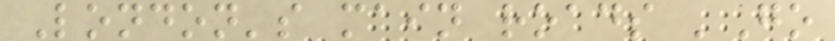London's main roads 'Go
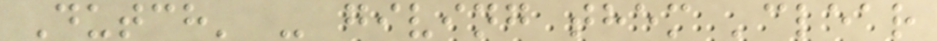Dutch' - giving them 'clear
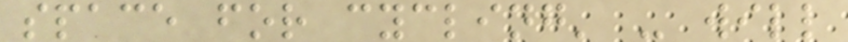space for cycling' - will
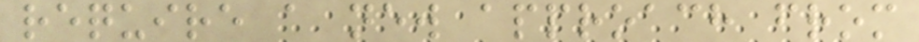require a new approach from
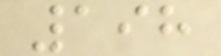198
